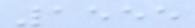1555
